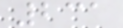231
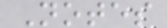Notes
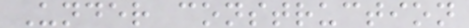Under construction
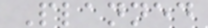Planned
